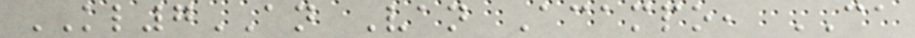KL7AN Van Acampo, CA
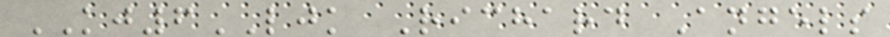KJ6LJK Richard Angels
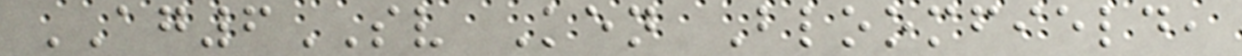AG6SV Ken Bloomfield,
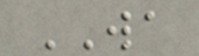WA
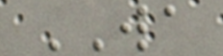WA
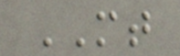MT
